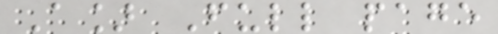A] Full page
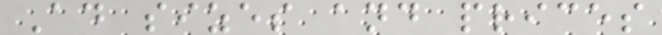Ad sizes and prices
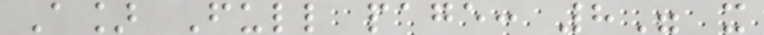A] Full page: 8" x
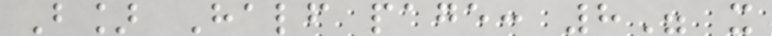B] Half page: 8" x
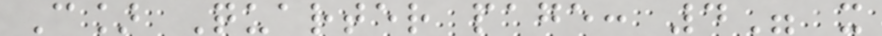C] Quarter page: 4" x
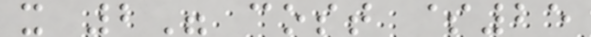x 2" cost $25
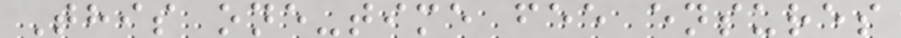This one-time fee ensures
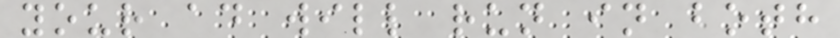your ad will run in both
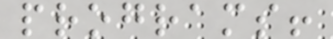programs!
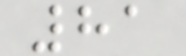81
